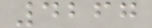4267
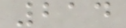214
